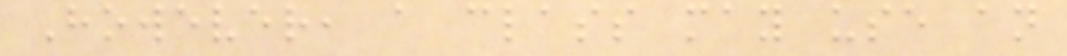However, a class may use an
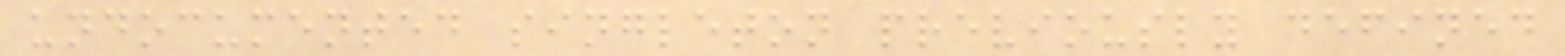undocumented singleton previously defined
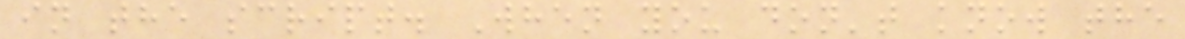in the script. When you don't know the
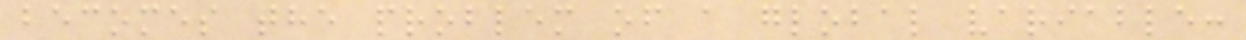becomes the problem of a global variable:
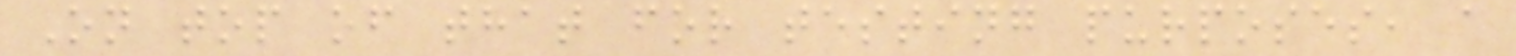On top of that for testing purposes, a
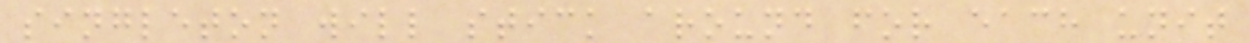singleton will stick around for each unit
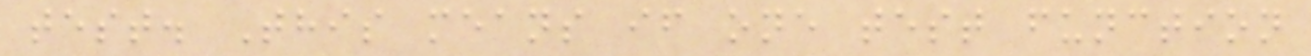test. This means if one test function
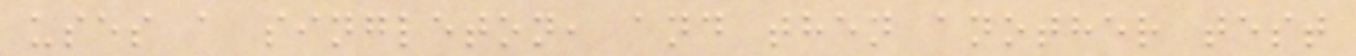uses a singleton, and then another test
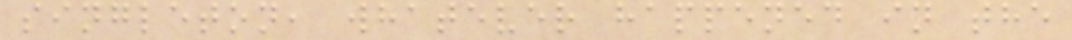singleton, whatever happened in the
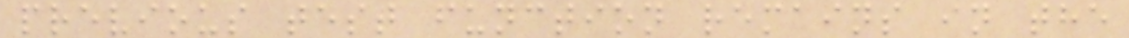previous test function remains in the
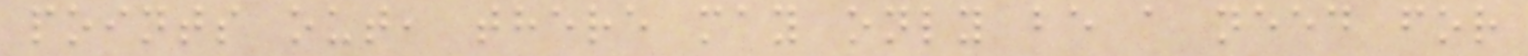points out, there may only be a need for
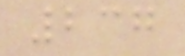237
